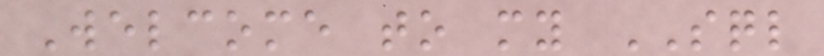Welcome to my SQL
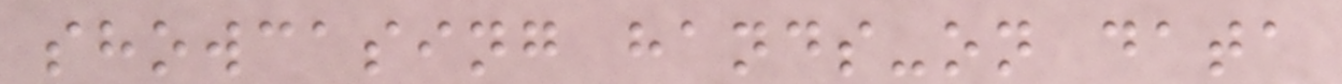showcasing hands-on data
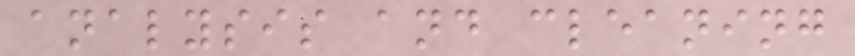analysis and cleaning
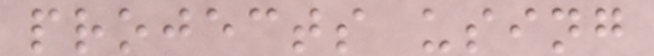projects using
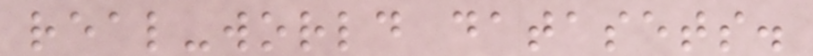real-world datasets.
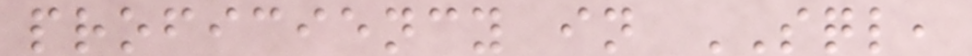proficiency in SQL,
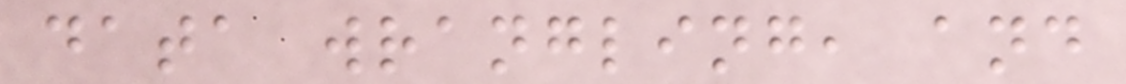data wrangling, and
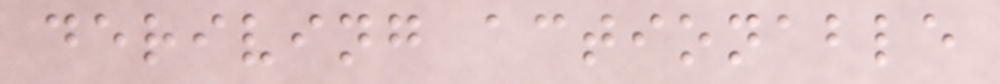deriving actionable
